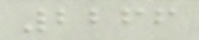2266
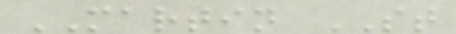MARTIN ST
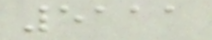5111
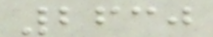2630
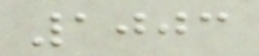1003
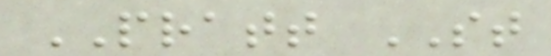PRATT ST
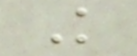K
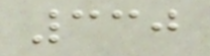330
